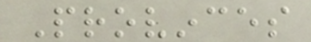Provinces
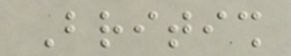British
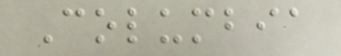Columbia
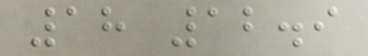18 12.9
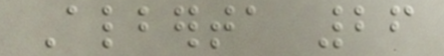Alberta 26
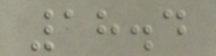18.4
